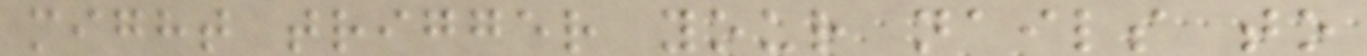might trigger your nails to
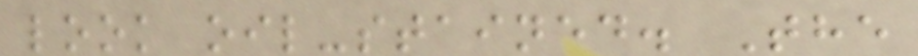look oil-stained. The
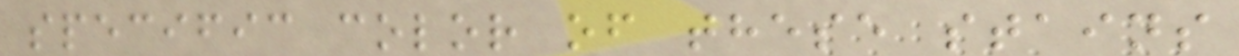specific color of these stains
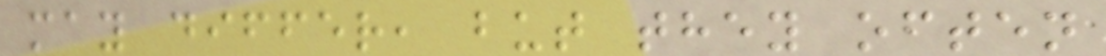may differ, but they often
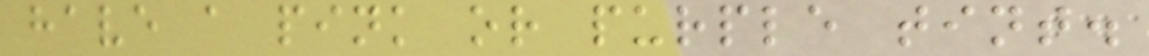have a pink or purple tint.
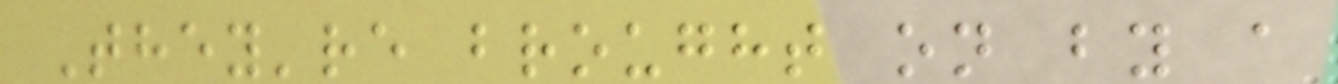They're brought on by a
